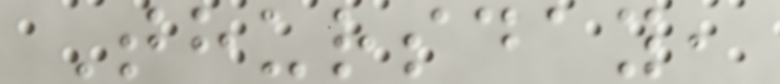Thursday,
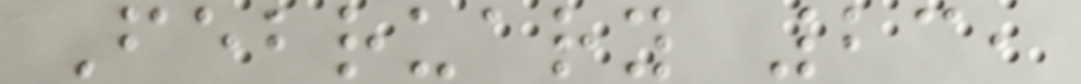February 23,
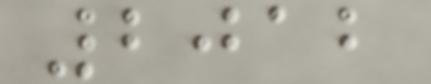2012
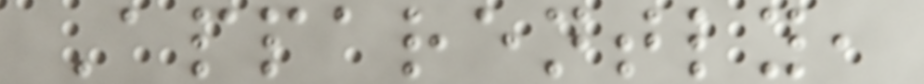Apparently,
